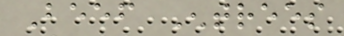Beef Entrees
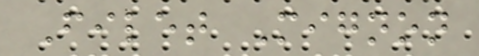Filet Mignon
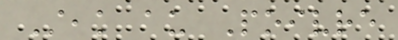Steak au Poivre
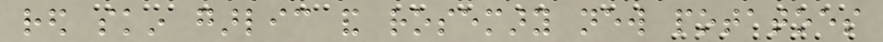red skin garlic and rosemary new potatoes
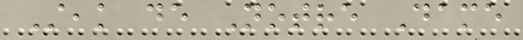Steak de Notre Dame
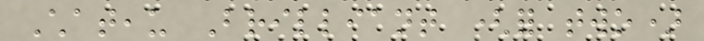Chateau Brilliant (for two)
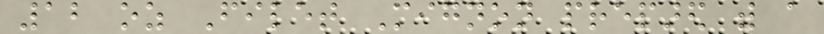12 oz Filet Mignon prepared with a
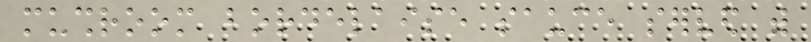mushroom bordelaise sauce served with
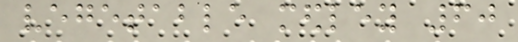vegetable medley 60
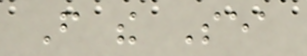From the Sea
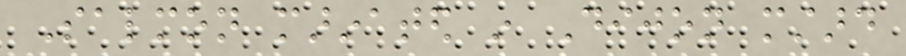Salmon marinated in Dijon mustard
